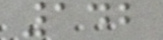142
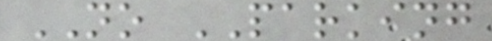NO PARKING
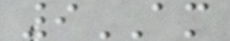9AM
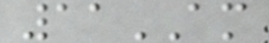11AM
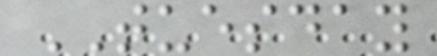TUESDAY
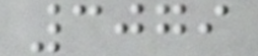3079
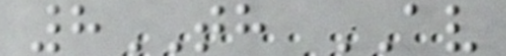8TH AV
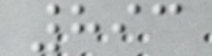893
